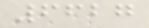6627
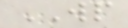WP
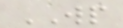WP
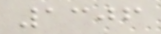1306
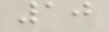10
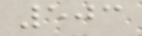503
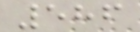586
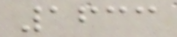1633
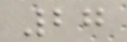27
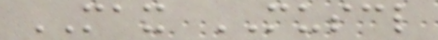MAX MUSCL
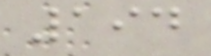194
